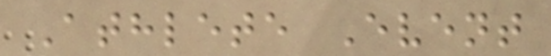Athlete Event
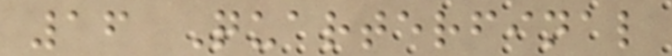16 Quarterfinal
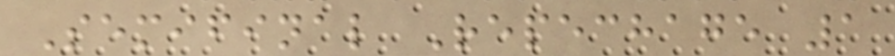Semifinal Repechage 1
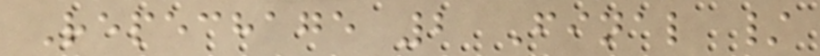Repechage 2 Final /
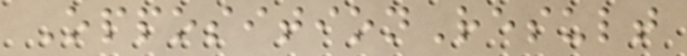OppositionResult
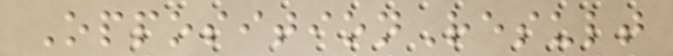OppositionResult
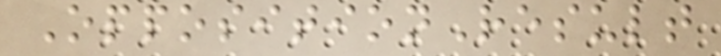OppositionResult
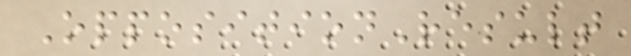OppositionResult
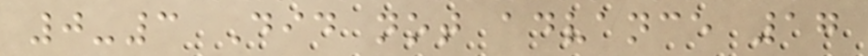0-3 Did not advance 17
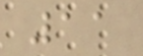11
